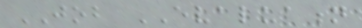JOB EVALUATION
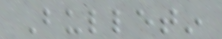Bulletin
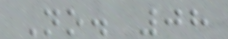No. 08
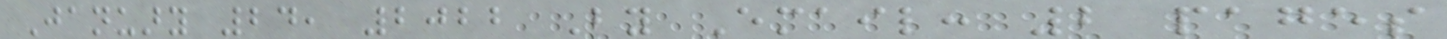January 24, 2022 By Email: 2 pages
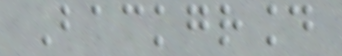Background
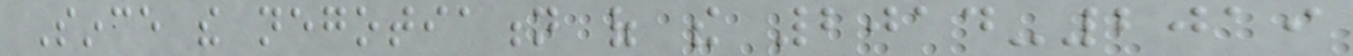Since the negotiation of the 2014-2019
